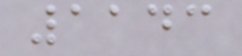1143
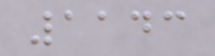1143
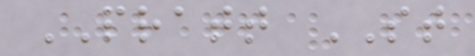PRATT ST
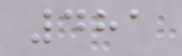481
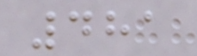481
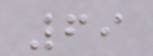69
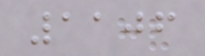1106
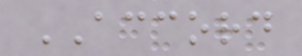ACCORD
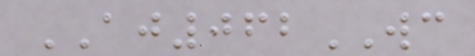AJ062WC
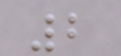2
